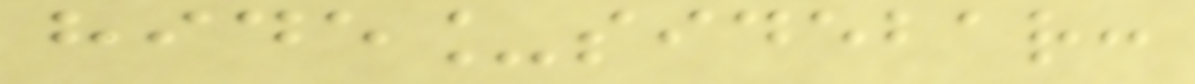hide_sidebar:
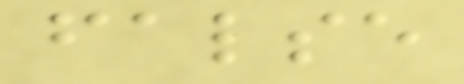false
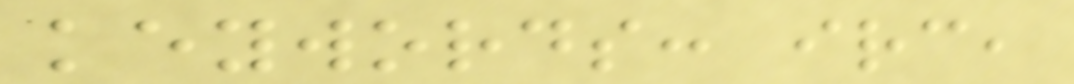keywords: irc,
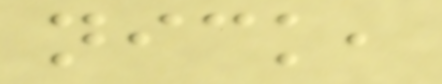nick,
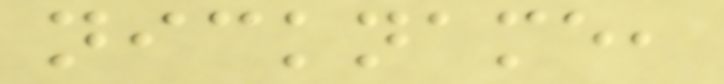nickname,
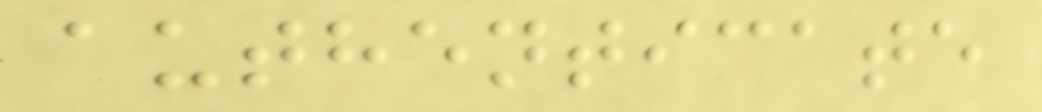authenticate
